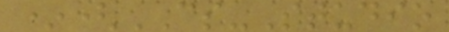*(CS-Studio
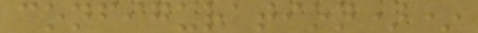configuration)*
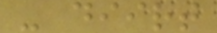- diirt
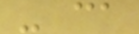- ca
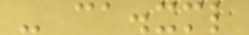- ca.xml
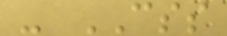- CSS
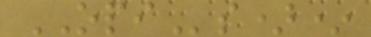OPIs)*
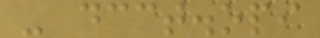- dcct.opi
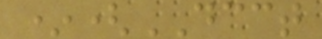*(DCCT
